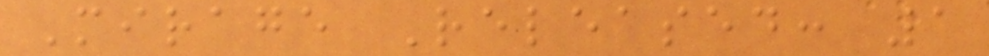Mirage Released: 1
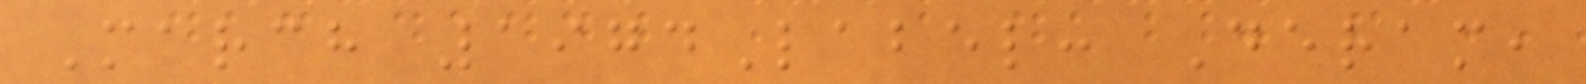March 1974Label: Deram,
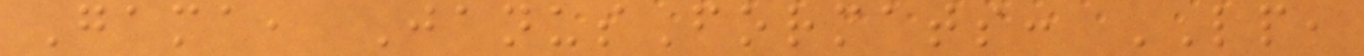Gama, JanusFormats: LP,
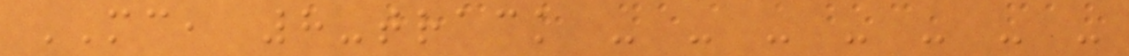MC, 8-track - - - - - - -
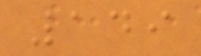149
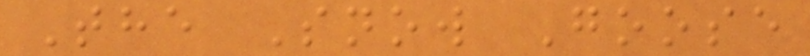The Snow Goose
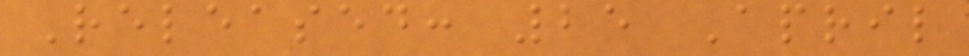Released: 25 April
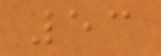53
